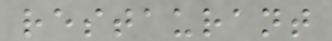restaurant
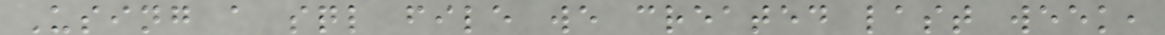Using a sql file we created last week,
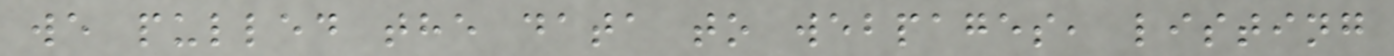we pulled the data to webpages, listing
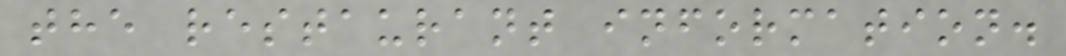the restaurant information.
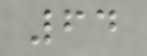64
